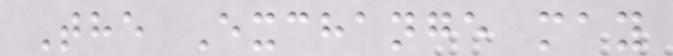The Exchange may
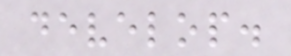develop.
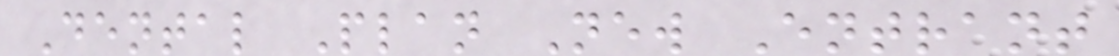Dental Plan New Entrant
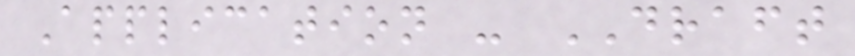Application - DRAFT
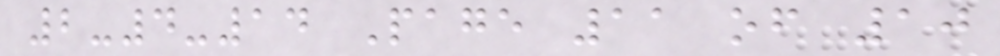2-4-14 Page 11 of 10
